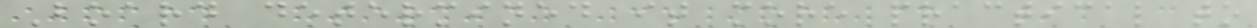Board determined it more practical to
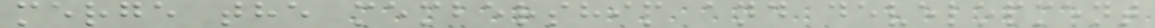merge the membership and development
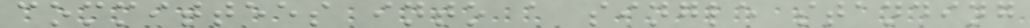committees into a single standing
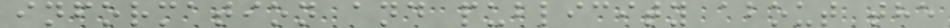information and publicity about the
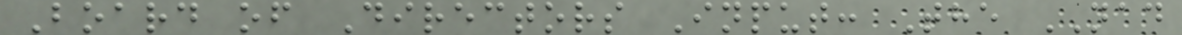Board of Directors Input: The NAD
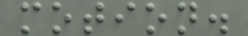motion.
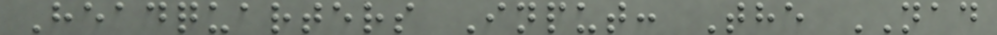Headquarters Input: The NAD
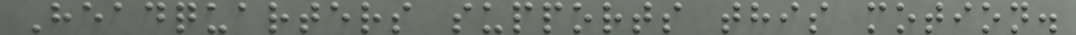Headquarters supports this motion.
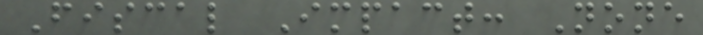Fiscal Impact: None
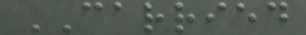CARRIED
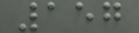157
